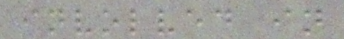involved in
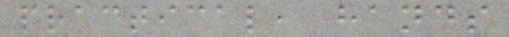practical, hands
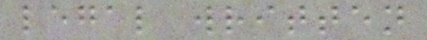legal written
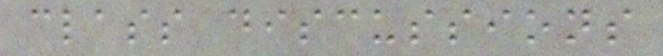class discussions
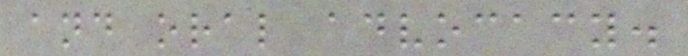and oral advocacy.
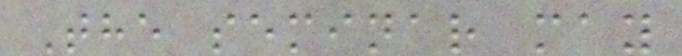The seminar may
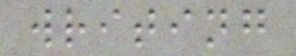writing
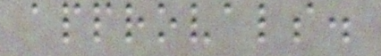approvals.
